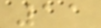11
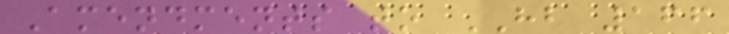Amendments to HB 166
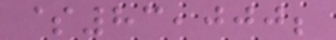$83,000;
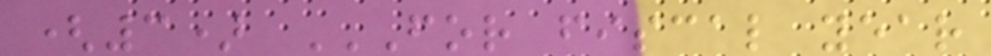(3) FOR FISCAL YEAR
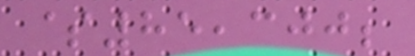$85,300;
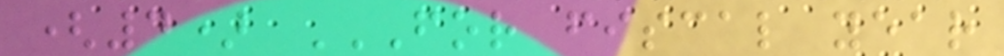(4) FOR FISCAL YEAR
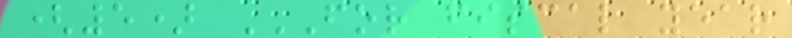(5) FOR FISCAL YEAR
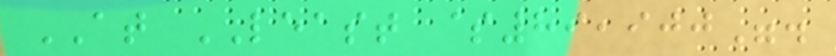AT LEAST $89,900".
